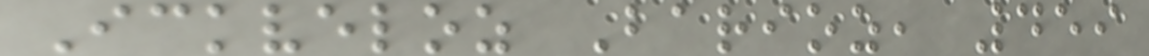Ickveloz Barioz, 459
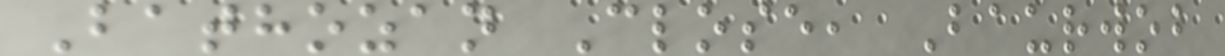Bathozan Close, Baurwob
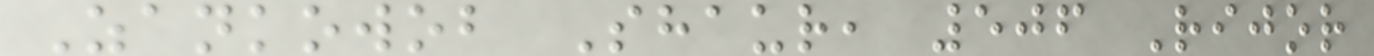Zankowob Shaur, 506 Rijor
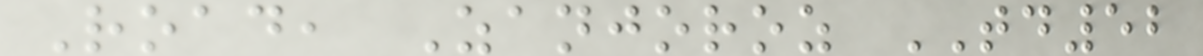Road, Zanjoroz TD52
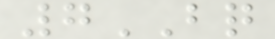7BQ
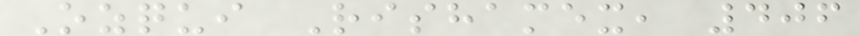Ozqui Rishamex, 406
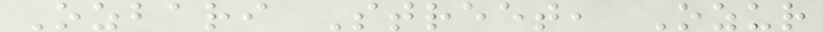Ozbari Street, Ozur
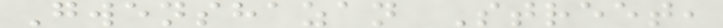Gwenshazan Street,
